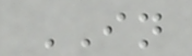IN
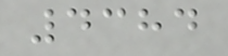4384
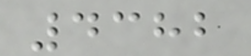4382
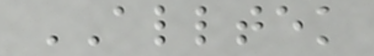ALLTEK
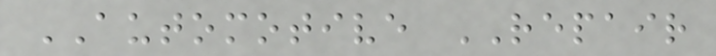AUTOMOTIVE REPAIR
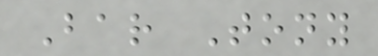Bar Tony
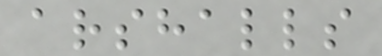arshalls
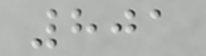801
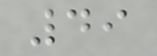49
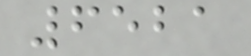6521
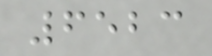6523
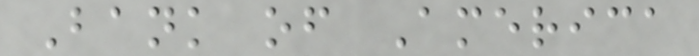Bank of America
